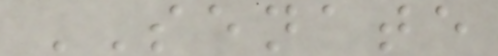SENATE
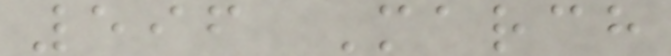596 March
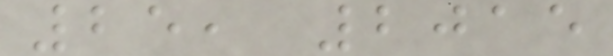25, 2015
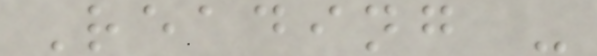Reading -
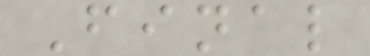Final
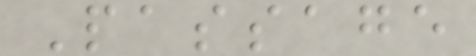Passage
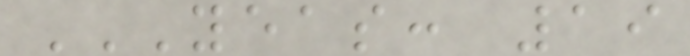YEAS: 19
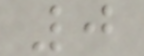0
